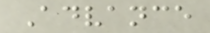Advance
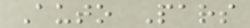Auto Pars
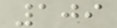109
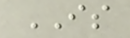IS
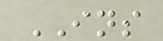INS
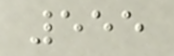555
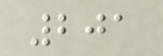201
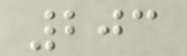203
